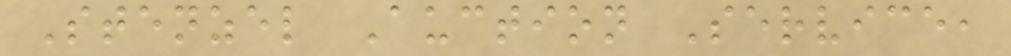Stenzel Auction Service,
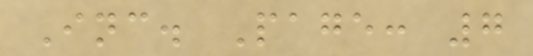Inc. Page: 7
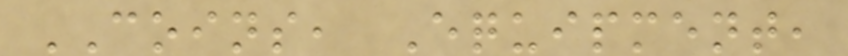COINS, Equipment,
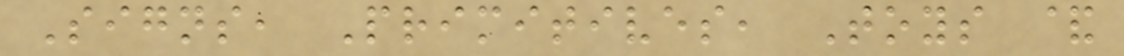Signs, Primitives, Toys &
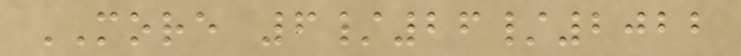MORE 6/26/2022
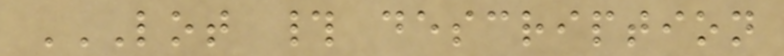LOT # DESCRIPTION
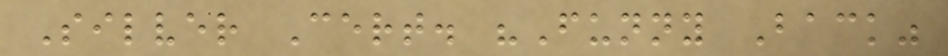Silver Cert. "Funny Back"
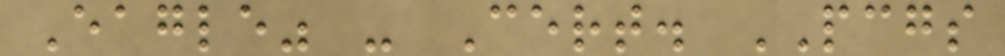Eagle" - Cert. PCGS
